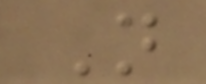N
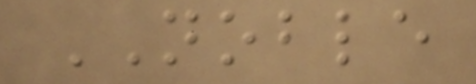NOBLE
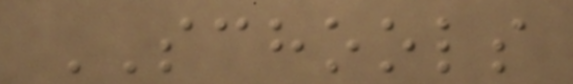SCHOOLS
